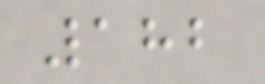182
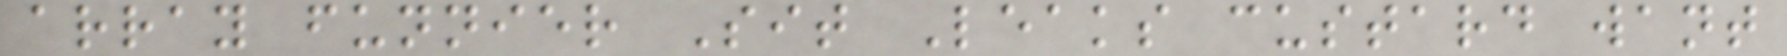array funnier Sit Leaks custard want
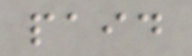paid
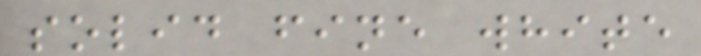solid fine white
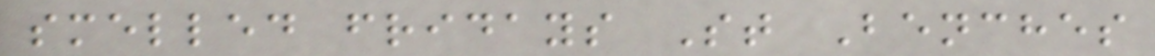smelled fridays St Benches
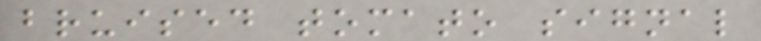bruised tomato signal
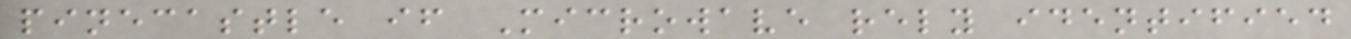pinecastle if Microwave rely identified
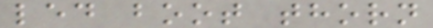led boot thorn
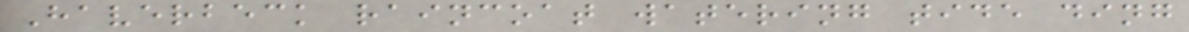Haverbeck raincoat watering tide ding
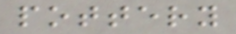pottery
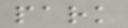park
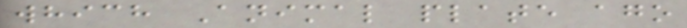which Animal plate ago
